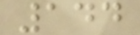144
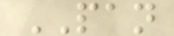PAN
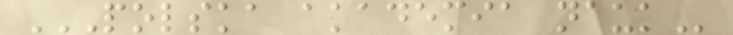POLSKA AKADEMIA NAUK
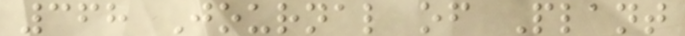368 Journal of Plant
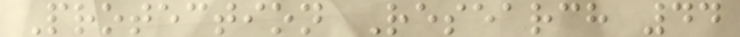Protection Research 44
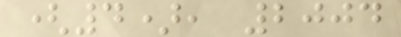(4), 2004
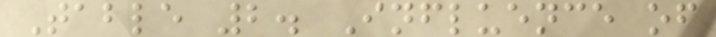Table 2. Influence of
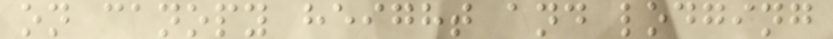on canopy height and lodging
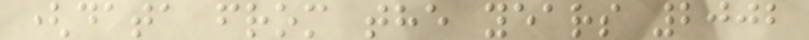(data from the years 2002
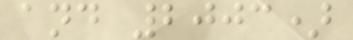and 2003)
